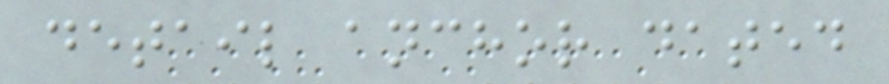detail anchor dated
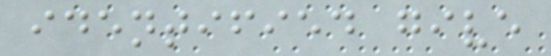identified give
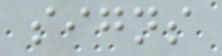signs
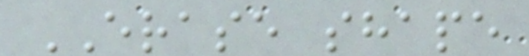ERASE shape
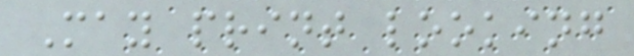May print looking
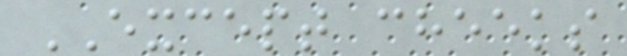EXCEPT cheeks
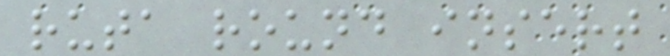ruta round insert
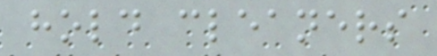hold cleaners
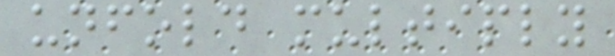unfold multiply
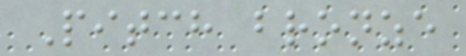Pitch bronze
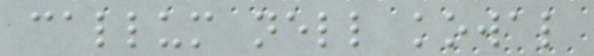callum nell kowal
